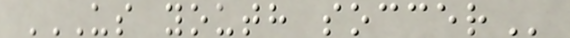US YOUTH SOCCER
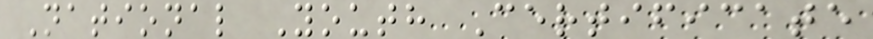National Youth Certificate
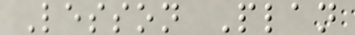Lesson Plan
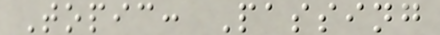Topic: Passing
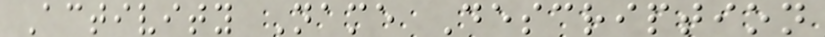Activity Name Description
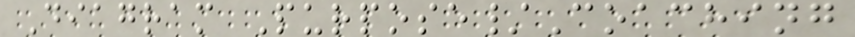Diagram Purpose/Coaching
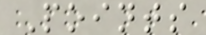Points
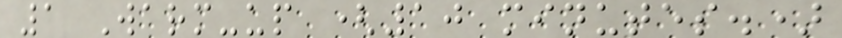1 Warm-up (10 minutes.)
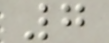7
